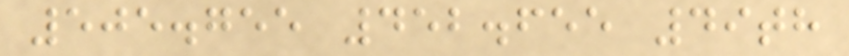505.755 452.655 49th
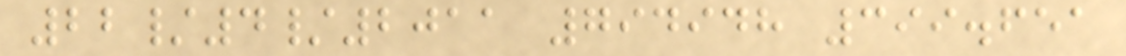22/4/2011 794948 399.651
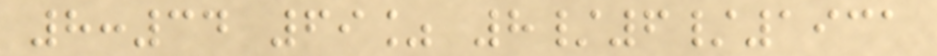8:34 69% 8/6/1931
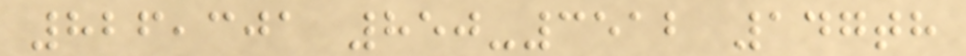826,301 850-3512 147th
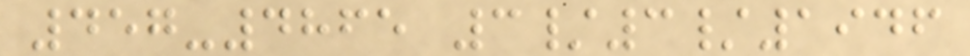457-4865 3/3/1946
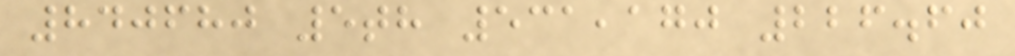840680 5th 531,170 226.60
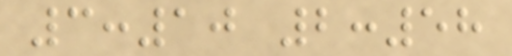3:10 2:58
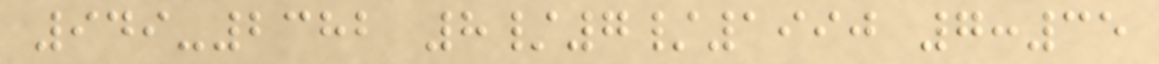949-2382 8/7/1990 7:35
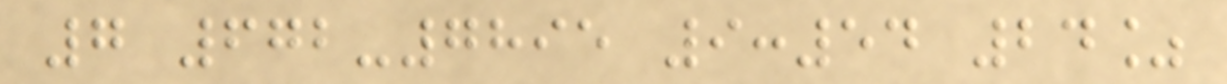7 672-7895 9:54 24%
